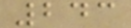243
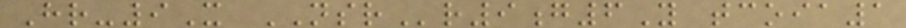Hr-9X NSRr9g6Y tcoia1
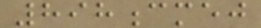898cmej
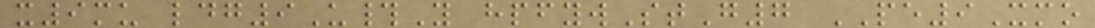x9mu ldg9U#Y hpfywStG7 PE9Xmo
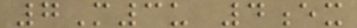7M3u 4ex
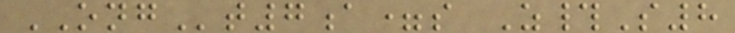ONGt7a=s Z#S8
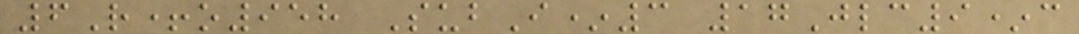6R+o958 SubI*3 17Jlc9*c
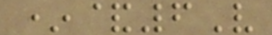*&6V
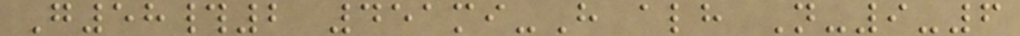G58#2 451mi-H alh N-9-6
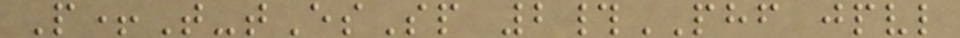P+T-tEsSp 2#PHF jpvl
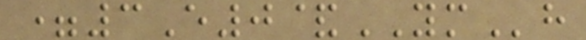=3E0&YMh
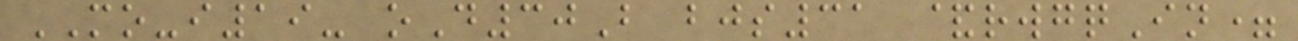MO-i19- oD30B bjs31 &rwgqIn=
